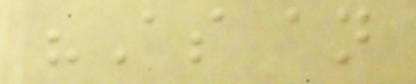"As an
